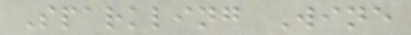Sparkling Wine
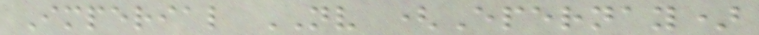Imperial NV (Epernay)
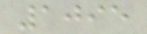1095
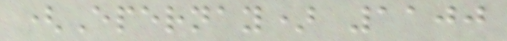(Epernay) 1100
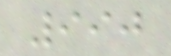990
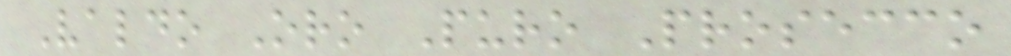Valdo Oro Puro Prosecco
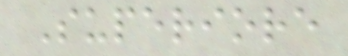Superiore
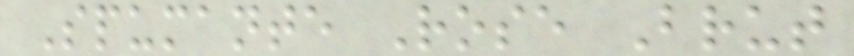Spumante Rose Brut
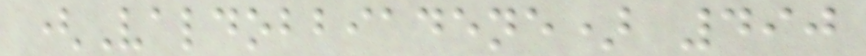(Valdobbiadene) 490
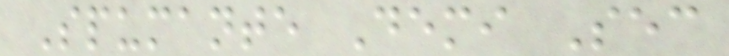Spumante Demi Sec
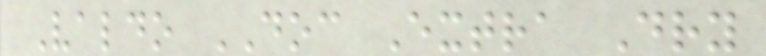Valdo DOC Extra Dry
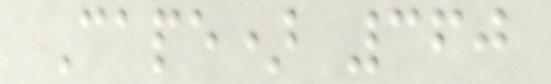Cape) 360
